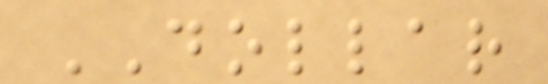DOLLAR
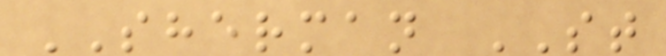SHERMAN ST
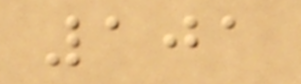101
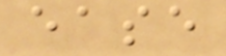ease
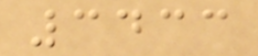3433
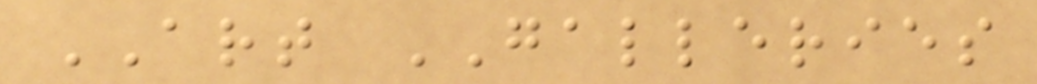ART GALLERIES
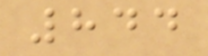844
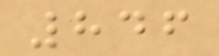846
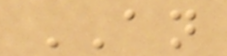AN
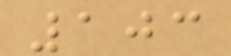103
